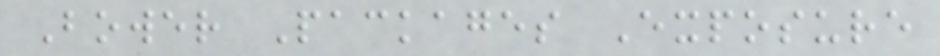Bower Packages Exposure
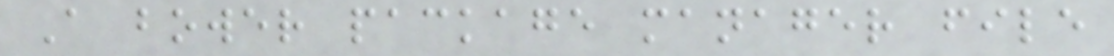A bower package manager file
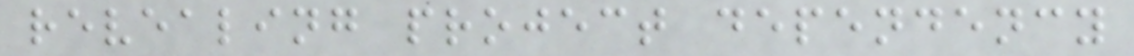revealing project dependency
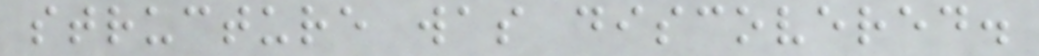structure was discovered.
